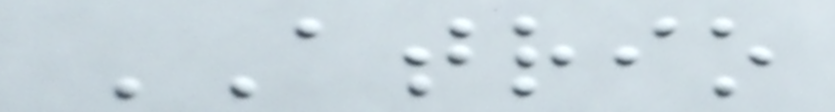ATRIO
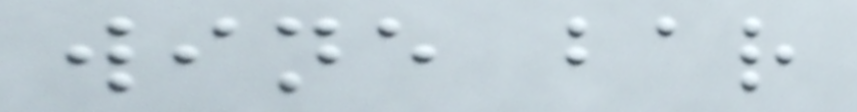wine bar
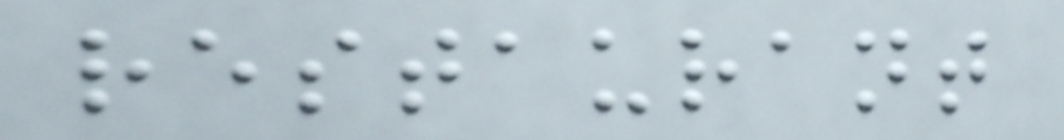restaurant
